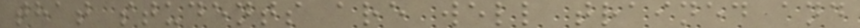that students are well trained and
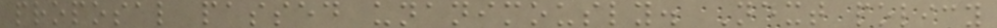proposal passed unanimously. Next policy
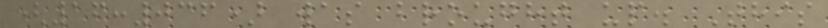(16:036) was brought up. This
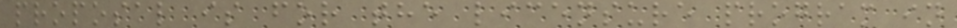proposal is for the licensure program in
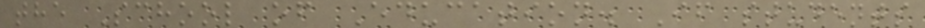the School of Education. If students
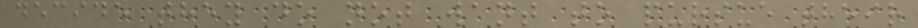decide they do not want to pursue their
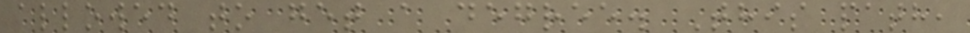allowed to get a degree. This path,
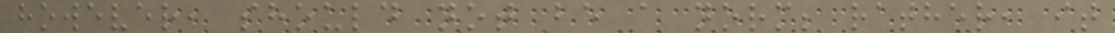however, should not be a norm; rather, it
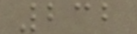232
